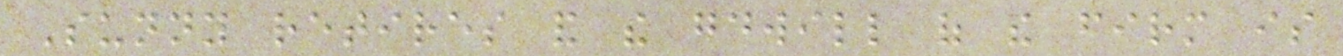Sunny retires and the goodwill of the firm is
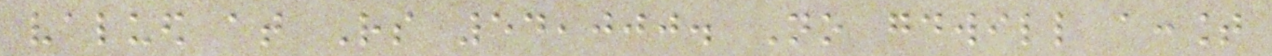valued at Rs 54,000. No goodwill account
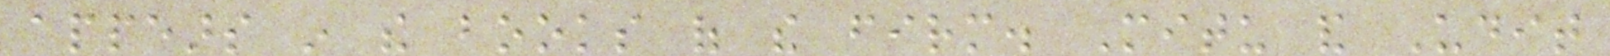appears in the books of the firm. Mitu and Udit
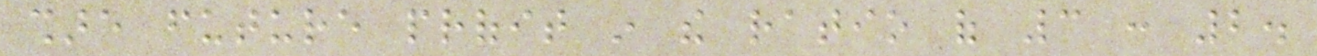share future profit in the ratio of 3 : 2.
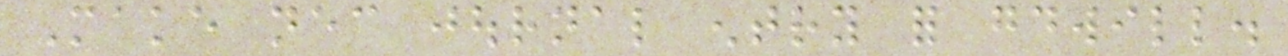Make necessary journal entry for goodwill.
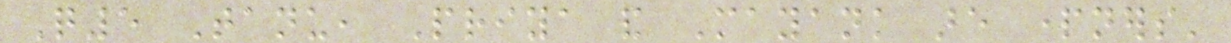Q5 Tanu, Priya and Mayank are partners'
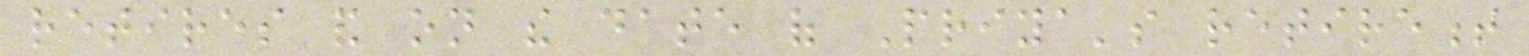retires and on the date of Priya's retirement
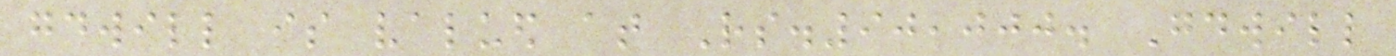goodwill is valued at Rs.90,000. Goodwill
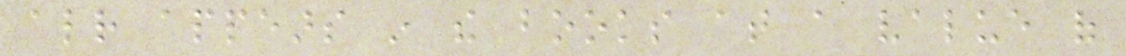already appears in the books at a value of
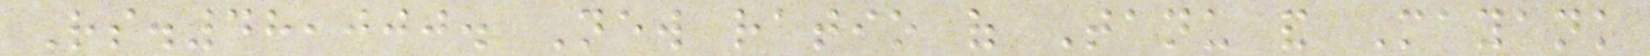Rs.48,000. New ratio of Tanu and Mayank
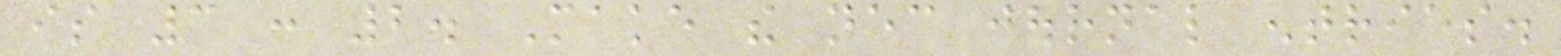is 3 : 2. Make the necessary journal entries.
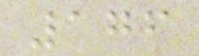176
